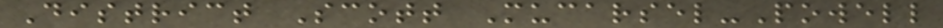District Scott Mucarsel-Powell
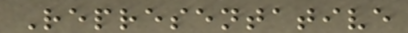Representative
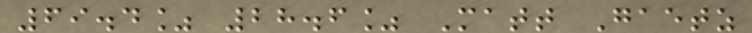69.4% 28.6% Matt Gaetz
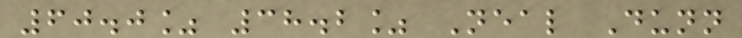60.0% 38.2% Neal Dunn
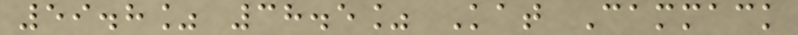59.8% 38.5% Kat Cammack
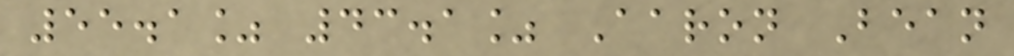55.1% 43.1% Aaron Bean
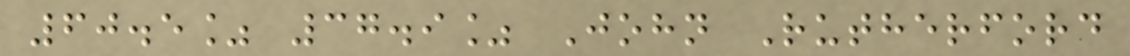60.5% 37.9% John Rutherford
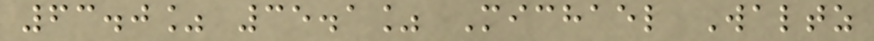63.0% 35.1% Michael Waltz
